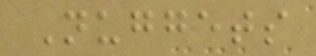Nuggets
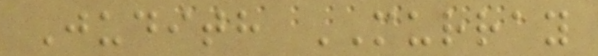Judith MURRAY
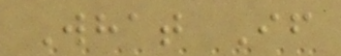What If
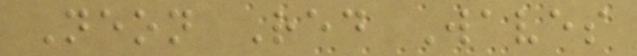Neon Red Waves
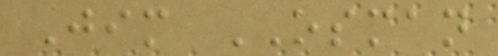Jim OSMAN
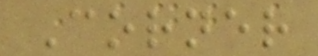Corner
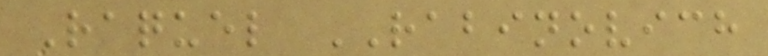Raquel RABINOVICH
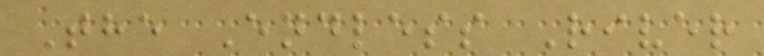The Endless River
